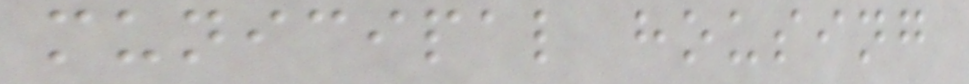municipal housing
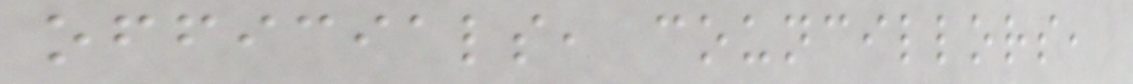officials, councillors,
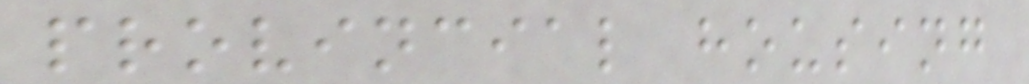provincial housing
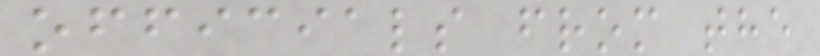officials from the
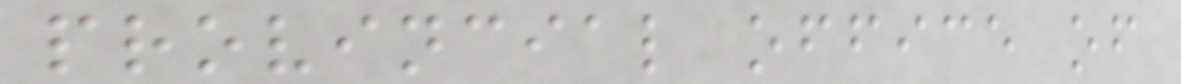provincial office of
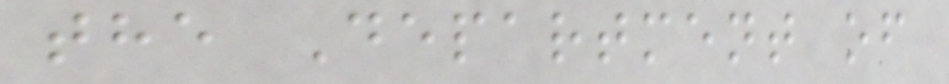the Department of
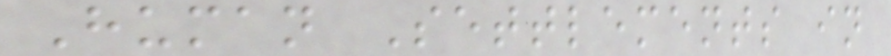Human Settlements in
